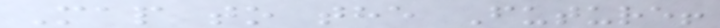Map to the Future!
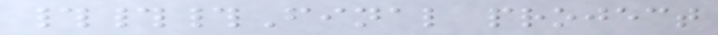###Final project
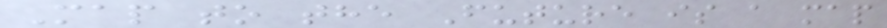Map to the Future is a map
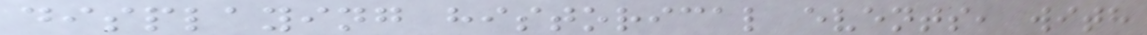displaying historical events, with
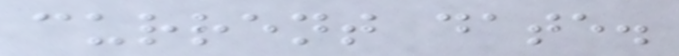current date.
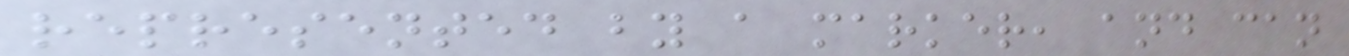represented by a marker, and can
